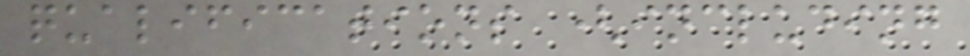qualifications (including
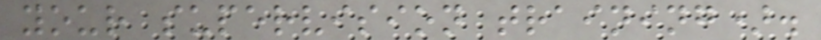your supervision training).
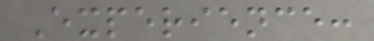Experience:
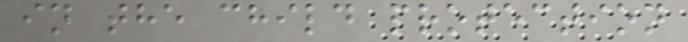in the child protection
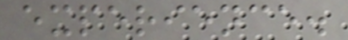experience.
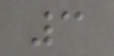3
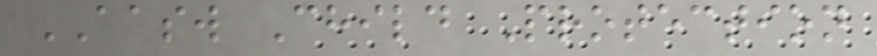AASW Child Protection
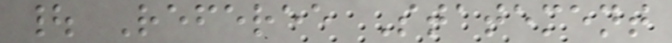| Referee Statement
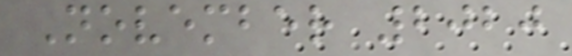November 2020
